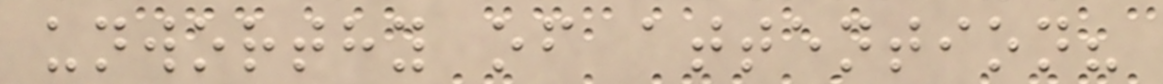unworthy of attention?
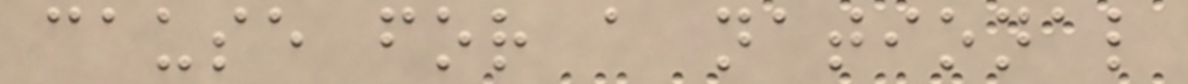cause for a national
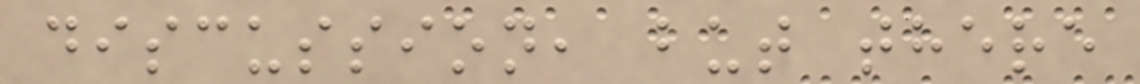discussion, but there
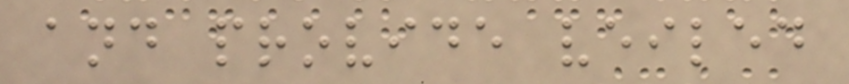and provide veiled
